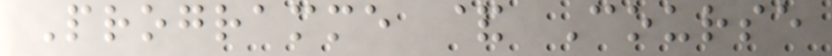Programme & Course
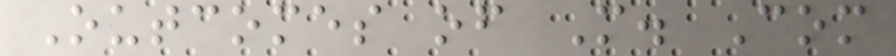Outcomes of M. Com
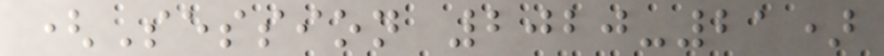(Session 2020-21)
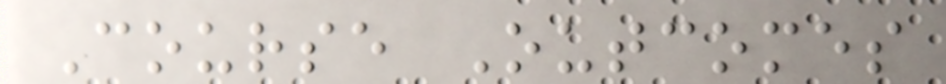Course Outcomes
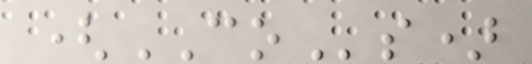(COs)
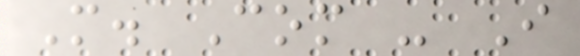M. Com - I
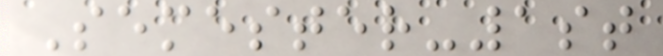Semester-1st
